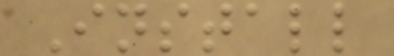Install
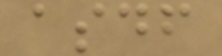asdf
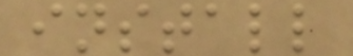install
